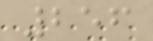256
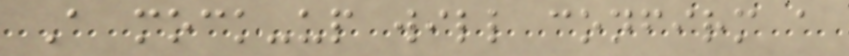A mock-up will confirm a
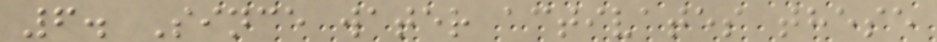6. Since water activates these
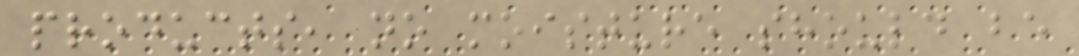products, no moisture should be
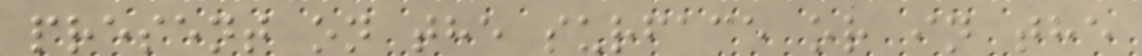present on the surface or in the
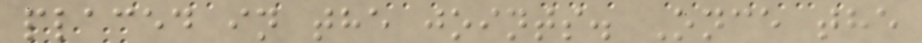placed in the joints. Once the
